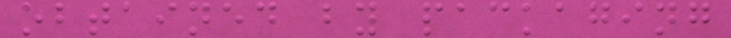obtained by packaging
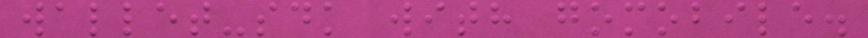wallet-sdk with gomobile.
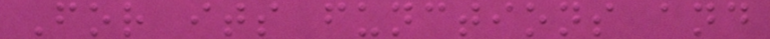For its functions and
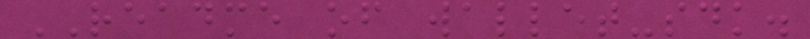README of wallet-sdk.
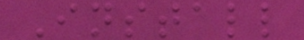Install
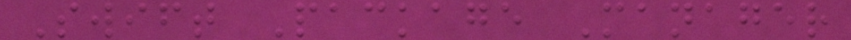Swift Package Manager
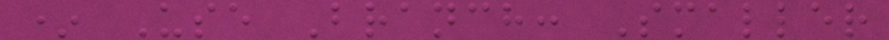* Use Branch: Smaller
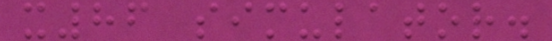x86 simulator.
